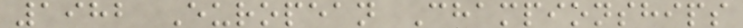1982 European Championships
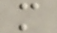m
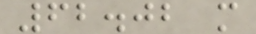62.02 m
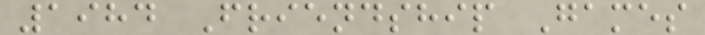1984 Friendship Games
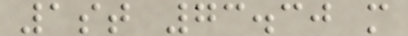1st 73.30 m
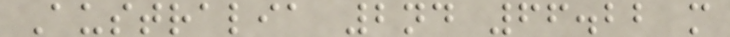Australia 2nd 66.22 m
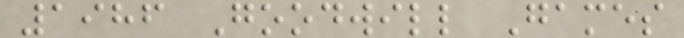1986 Goodwill Games
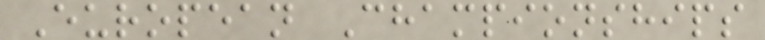European Championships
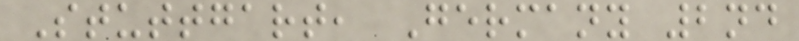Stuttgart, Germany 2nd
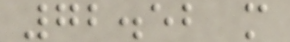72.52 m
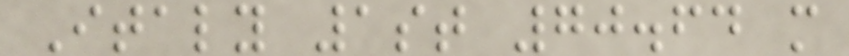Italy 1st 70.64 m
